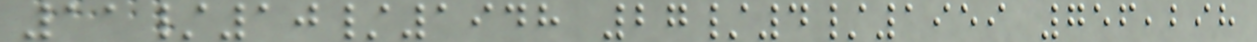11/10/1948 27/4/1959 756,298
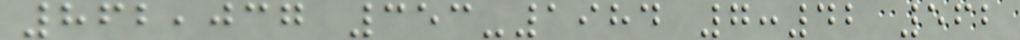862,037 353-1984 7:42 562
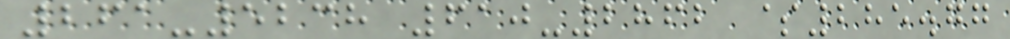261-5238 610-2862 $285.77
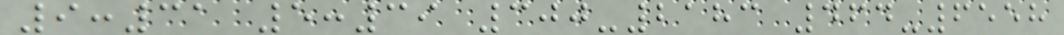9:31 5:39 300-2183 464-6558
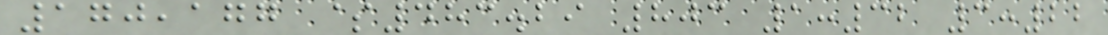170,177 $483.29 803 1:32 3:22
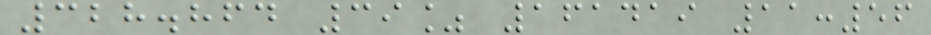328.864 39% 161419 11:56
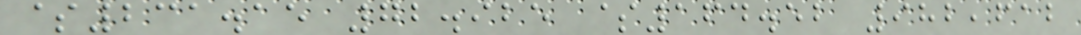$231.15 72.925 $164.52 982,612
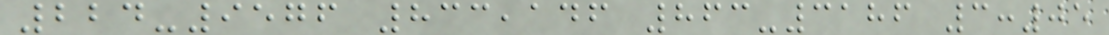224-9576 833,146 863-3186 3:05
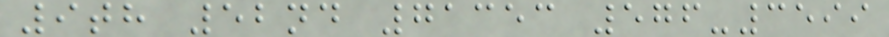9th 52nd 71353 576-3599
